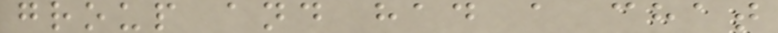group and had a chat
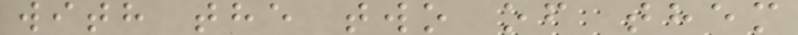with the two of them
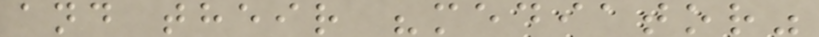and their "mediator"
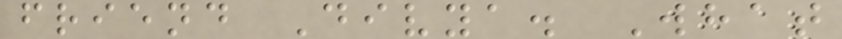friend Divya. What
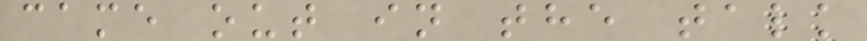came out in the talk
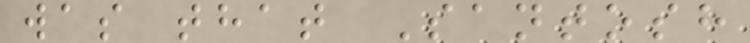was that Santosh
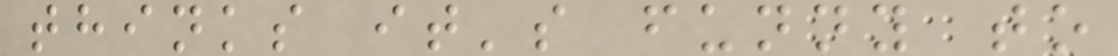thinks it's funny to
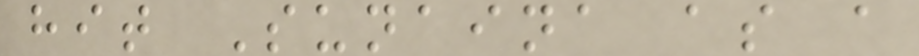hit Sunaina as a
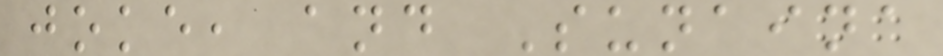joke, and Sunaina
